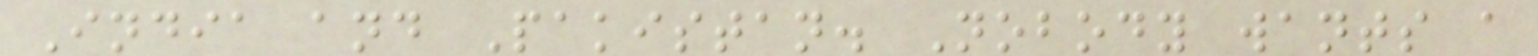India and Pakistan. Nobody wants a
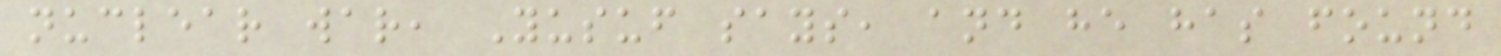nuclear war, Yusuf says, and he has found
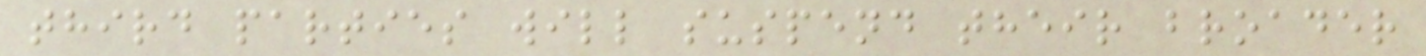third parties will suspend their broader
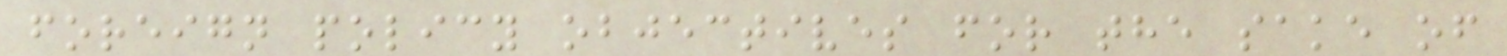foreign policy objectives for the sake of
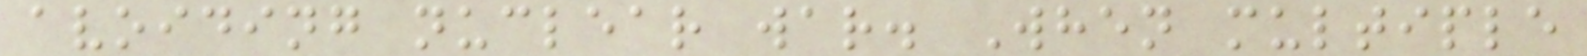avoiding nuclear war. When multiple
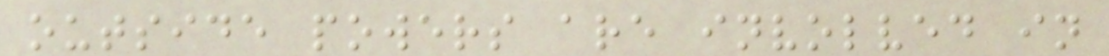outside powers are involved in
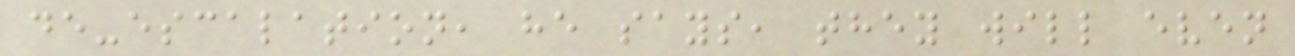de-escalation, he says, they will even
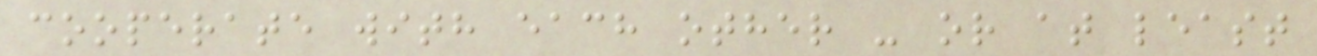cooperate with each other - or at least
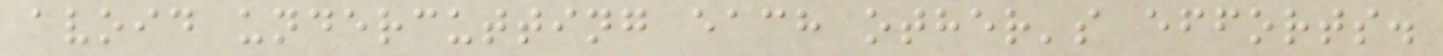avoid undercutting each other's efforts.
